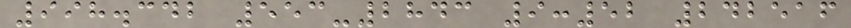998.342 553-2843 9:52 242516
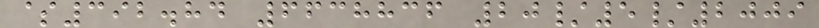$392.84 6638836 20/5/2009
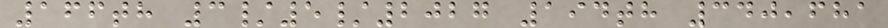166th 3/5/2027 194th 340,681
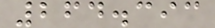264.393
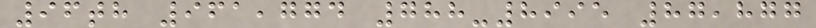96th 961,774 788-8995 87,877
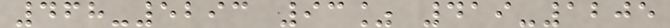468-5293 93% 419-1205
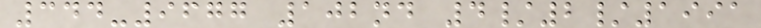344-9677 102nd 4/2/1991
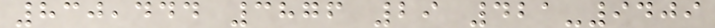830,444 3876 29 421-9409
